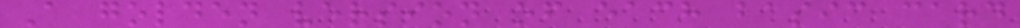A golden version of each basic card
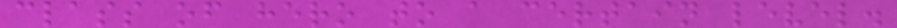class of hero to a certain level.
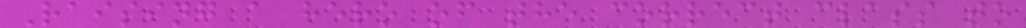Raising a hero of the correct class to
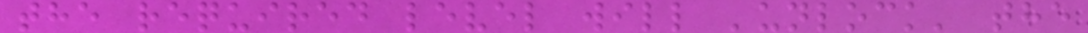the required level will 'unlock' the
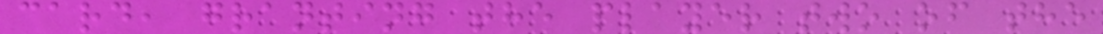card, granting the player two of the
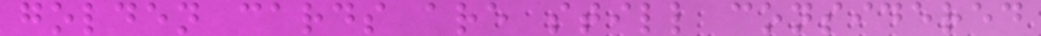golden cards are still considered
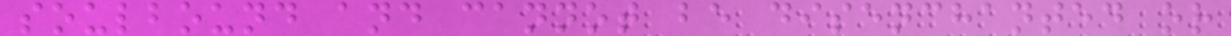soulbound and cannot be disenchanted or
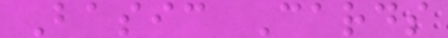Basic Cards
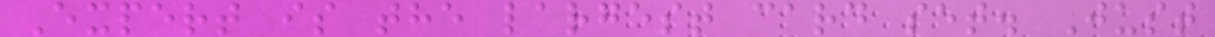Expert is the largest card set. Just
